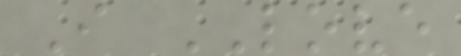I LOVE
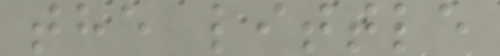the little
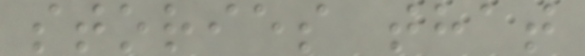stories that
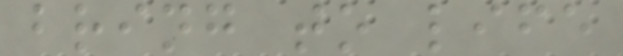bring to life
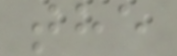the
